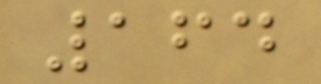164
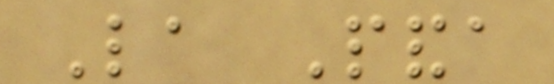La Panda
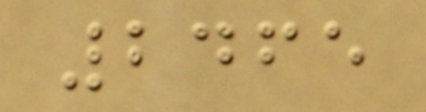2465
